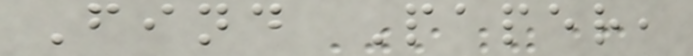Find Paper,
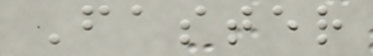Faster
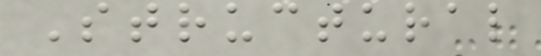Structural
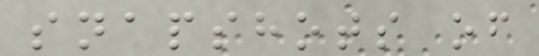snapshots of
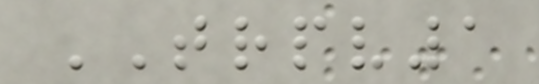TRPV1
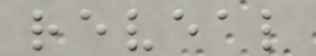reveal
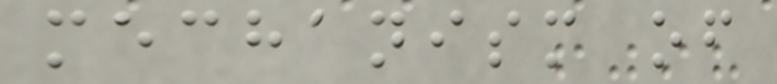mechanism of
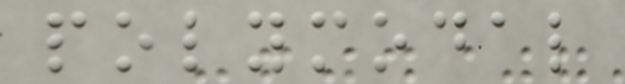polymodal
